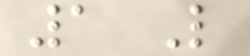1 Like
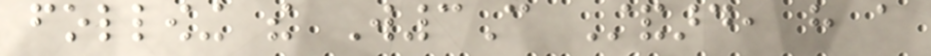following the W3C Standard, have a
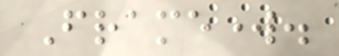Framework.
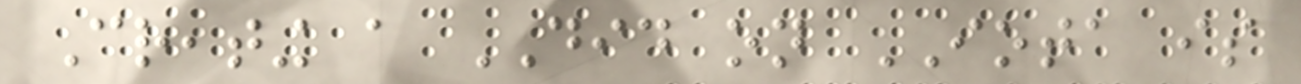Creating a DID on IOTA is
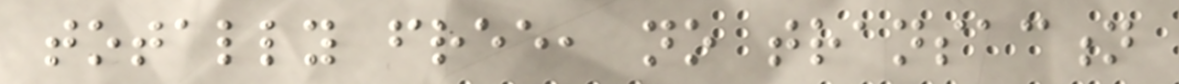totally free, no transaction
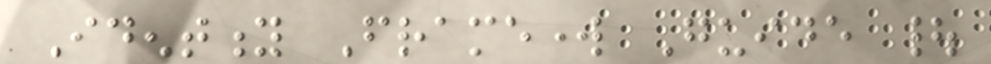Identity Framework Guide |
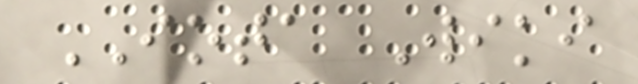IOTA Wiki
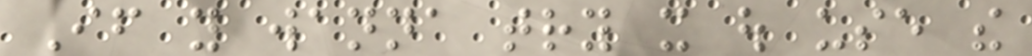If you wanna try it out use the
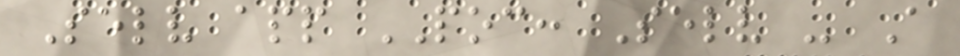Selv app POC: Selv - A
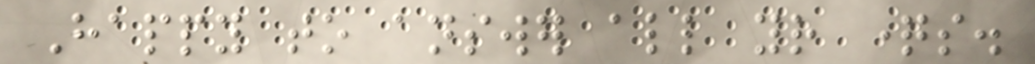Happy to answer all your questions.
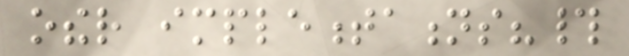other implementations?#
